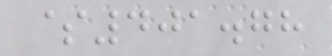$401.78
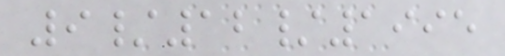9/12/1995
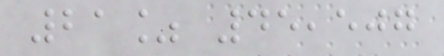21% 45,507
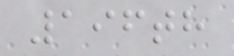196th
